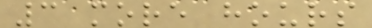3 more hours
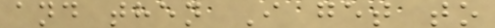and then I get to
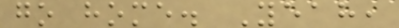go home. Yeah,
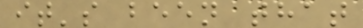it's been that
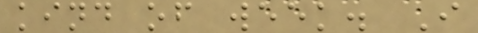kind of week. I
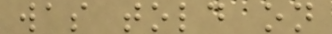was told on
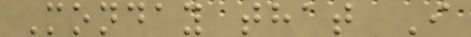Monday that I
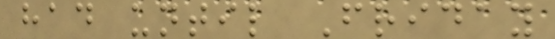had until Friday
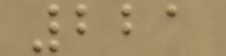221
